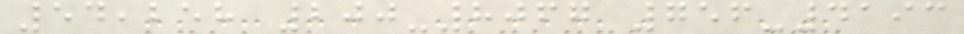54,258 200-8067 756-4193
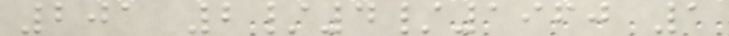201 2/4/1960 1
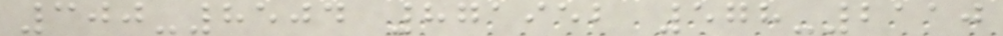300-8504 871952 578-2110
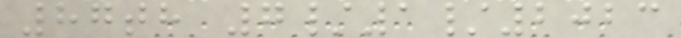87th 7/1/2023
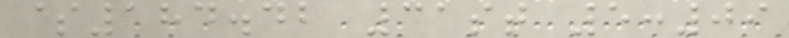$184.42 31st 5:09
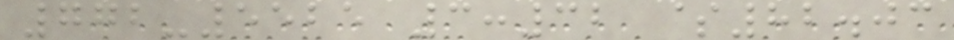772-5525 3:32 $82.03
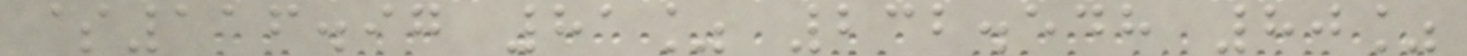$116.97 81% 232.548 80%
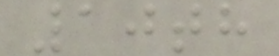10th
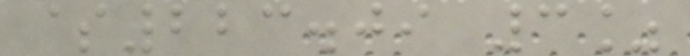$223.09 3%
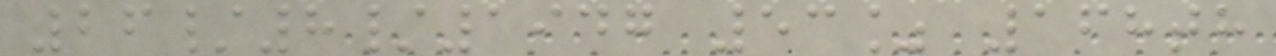26/8/1947 53% 168th
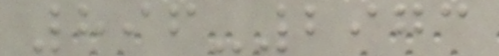896-2973
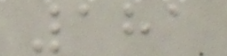181
